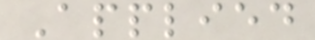Applied
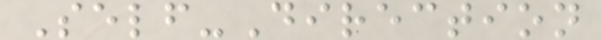Self-Direction
